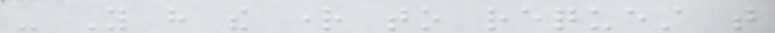- You have the right to request that
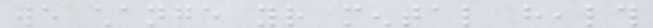we change your mental health
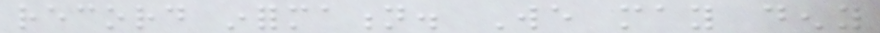record information. We may deny
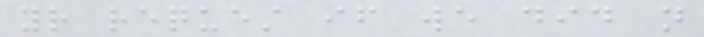your request if we did not
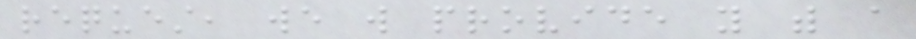request, we will provide you with a
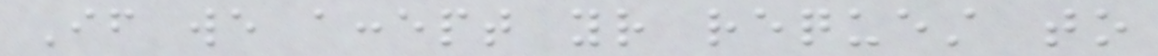If we accept your request to
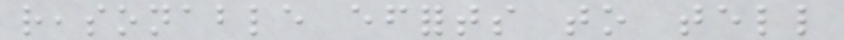reasonable efforts to tell
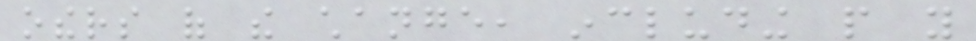others of the change, including people you
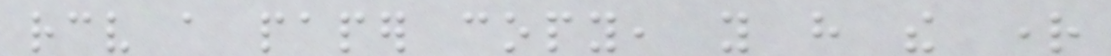receive a paper copy, you have the right
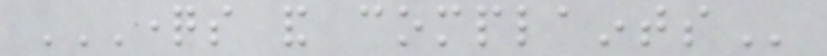QUESTIONS AND COMPLAINTS
